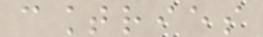countries
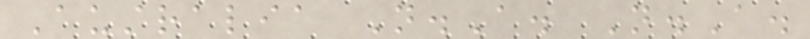Australia N.A. N.A.
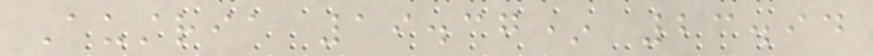Austria 19.37* 23.94
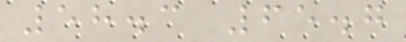58.3 65.7
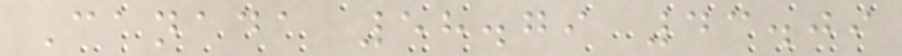Canada 58.79 43.09
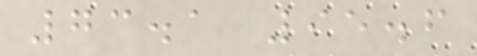73.1 95.6
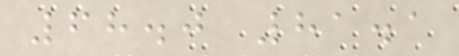68.0 81.1
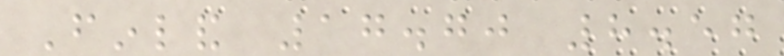Finland 17.70 8.57
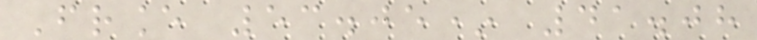France 53.05* 41.08
